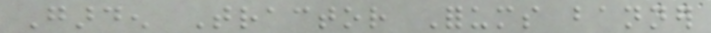Garden Tractor Forums banner
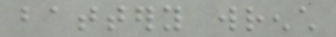battery wrench
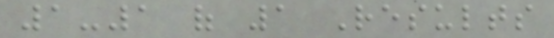1-1 of 1 Results
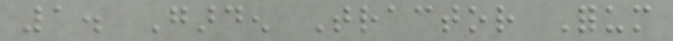1. Garden Tractor Forum
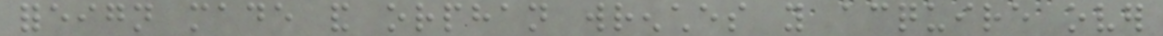foreign made and orphan wrenches you acquire over
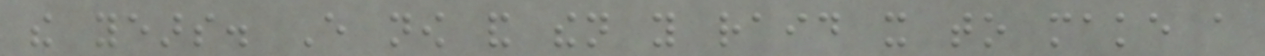the years. Every now and then you raid it to make a
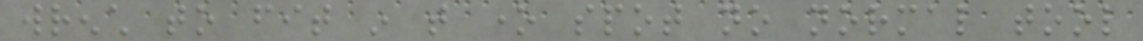wrench to fit in that one spot no normal tool
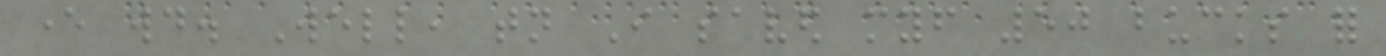ever would. Well, tonight I saved myself 50 bucks for
